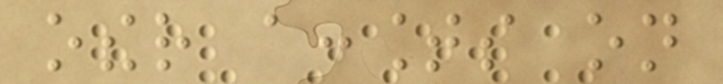other accounts on
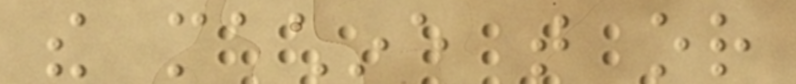the machine that or
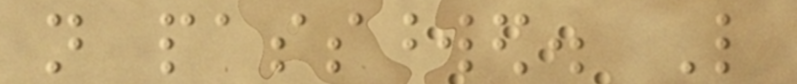not passworded. Like
